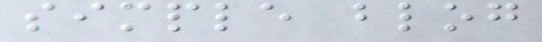simple blog
